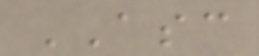ASC
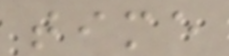time
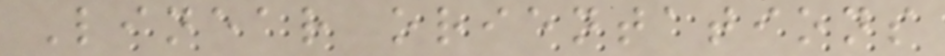Linear orientations
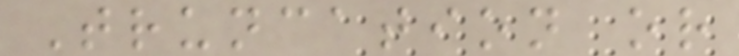Truncation or
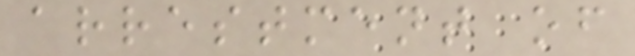arrestment of
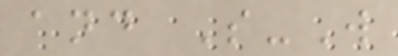and S-W
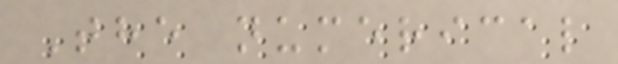The numerical
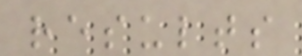results
